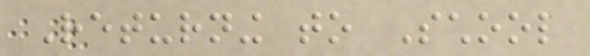Returning to School
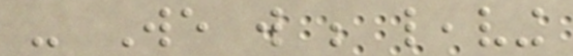- We will be leaving
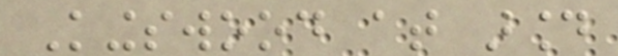Kingswood at around
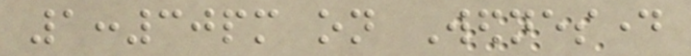1:30pm on Wednesday
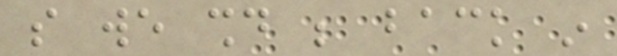so we should be back in
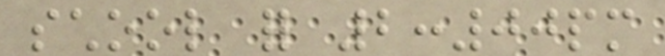school for 2:00pm
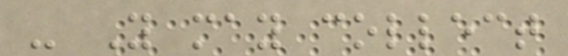- You may collect
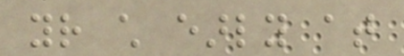your child early at
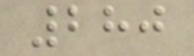280
